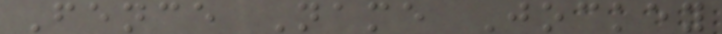Fence Name Jockey
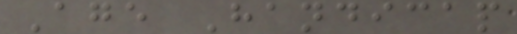Age Handicap
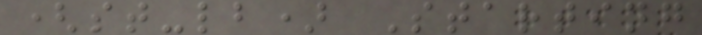(st-lb) Starting
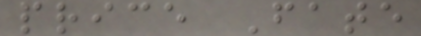price Fate
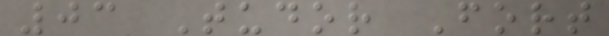03 Tudor Fort
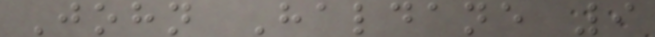John Haldane 9
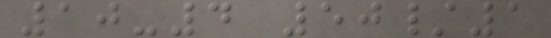10-4 50/1
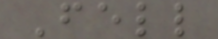Fell
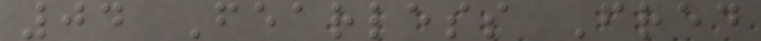04 Fearless Fred
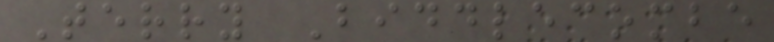Terry Biddlecombe
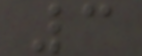3
